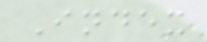Index
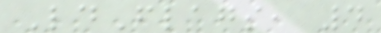LdFlags, 4
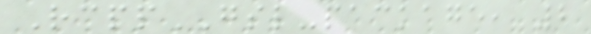RcppGSL-package, 2
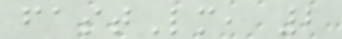fastLm, 2
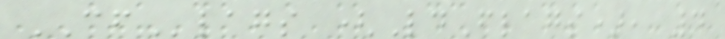CFlags (LdFlags), 4
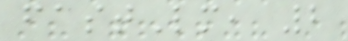fastLm, 2
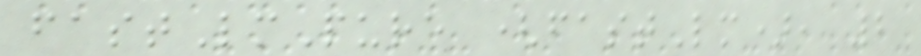fastLmPure (fastLm), 2
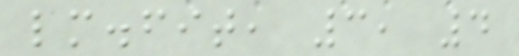lm.fit, 3, 4
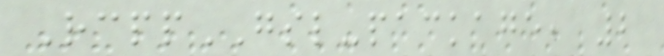RcppGSL-package, 2
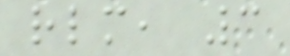rlm, 3
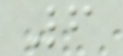6
